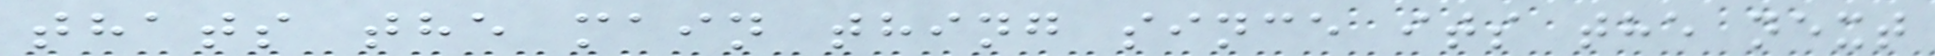thats the main thing since its the next
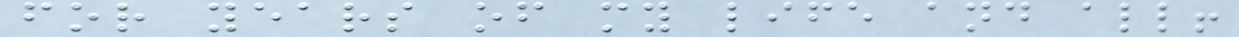for years of my life and all!
